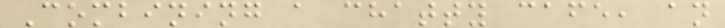Combining a chatty cafe, an
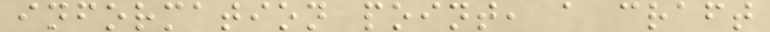information point, a craft
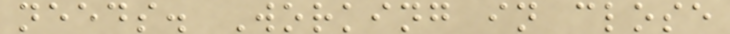needs. Working in close
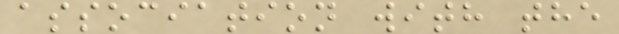association with the
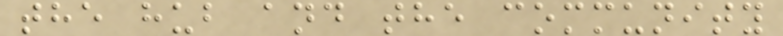the hub and the community
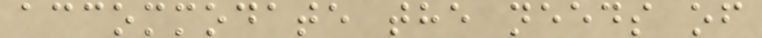accommodate the needs of
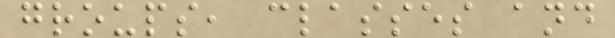groups, classes and
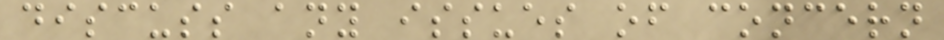discuss any issues of concern
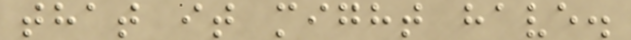that it might have.
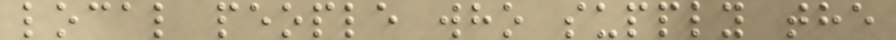local people who supply the
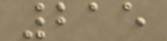215
